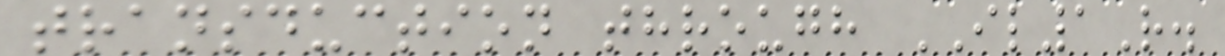transduction through IL1R.
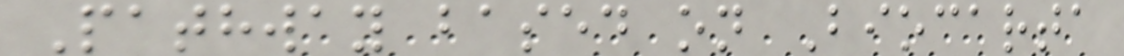Pathway based on Biocarta
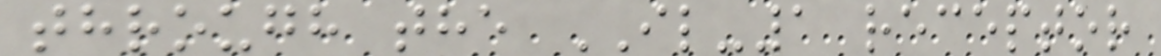through the IL-1 receptor
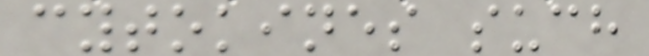cytokines such
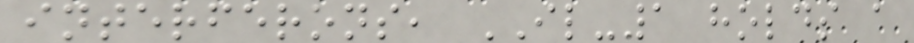interferons, IL-1 holds a
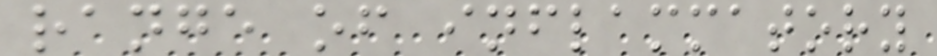range of inflammatory
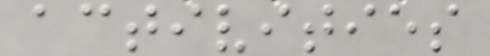activities
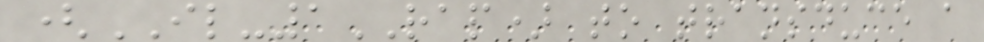(IL-1RAP) to transduce a
